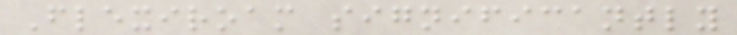Flexiroam significantly
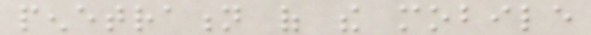penetration of the mobile
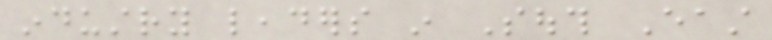industry leaders in South East
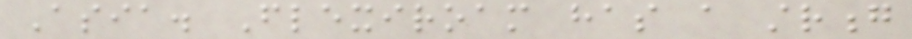Asia. Flexiroam has a strong
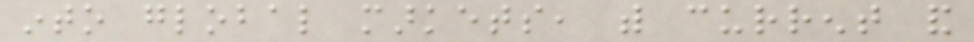into global markets, with current and
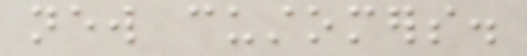new customers.
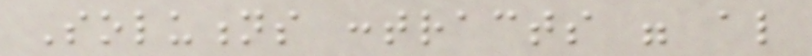Solutions contracts were also
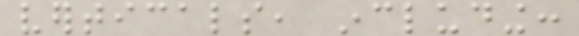verticals, including:
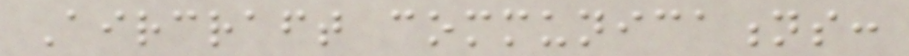Aircraft communications:
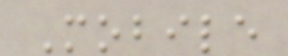Mobile
